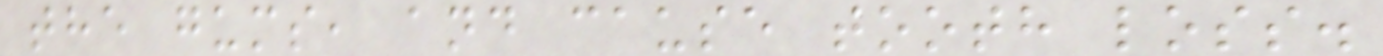the gums, and cause tooth loss.
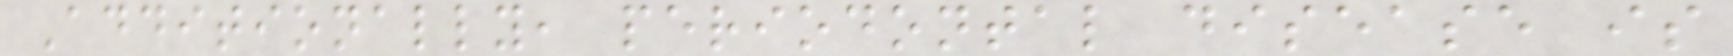Additionally, periodontal disease is
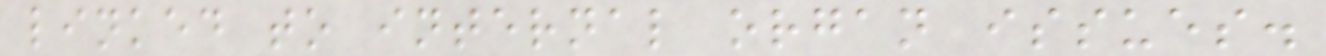linked to internal organ issues.
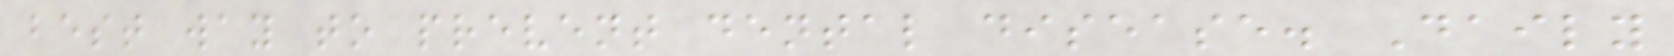best way to prevent dental disease. Daily
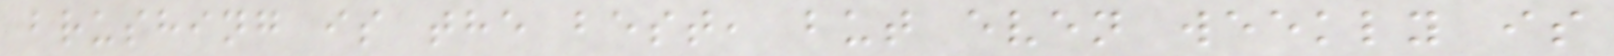brushing is the best, but even weekly is
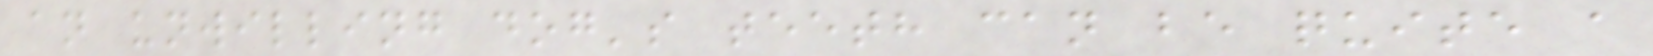an unwilling dog's teeth can be quite a
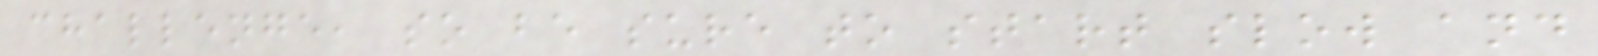challenge, so be sure to start slow and
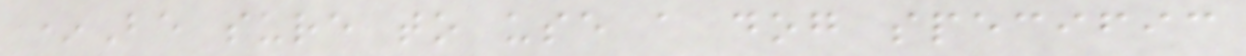*Be sure to use a dog specific
